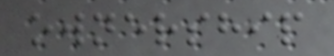ownership
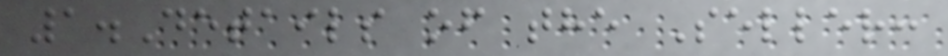1.Details of the Seller:
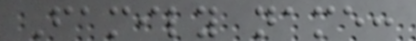Family name:
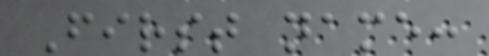First name:
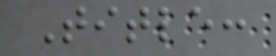Title:
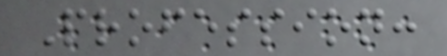Profession:
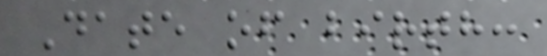Date of birth:
